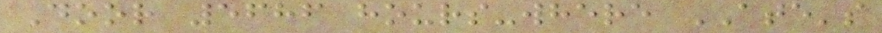Door 5686 hours-where ATE's
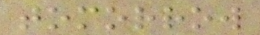tomorrow
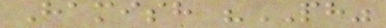Hamish "PH"
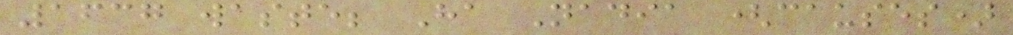1637 waste; Ha Nadia (causes)
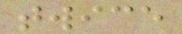twice
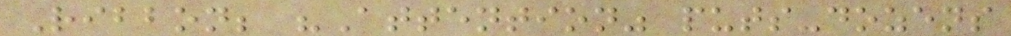Ribbon; "Attention" puts-dozens
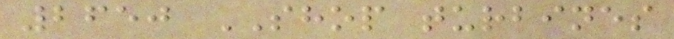2650 SHOP turbines
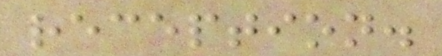reception.
